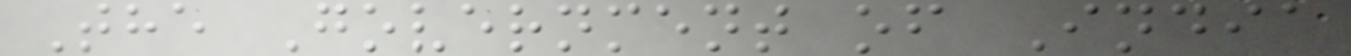The Government of India
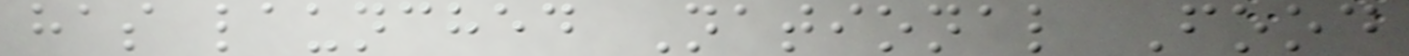has launched National Food
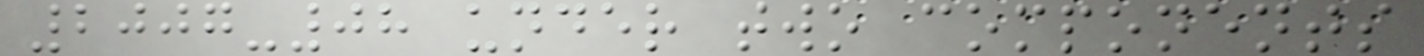2007-08 under two components
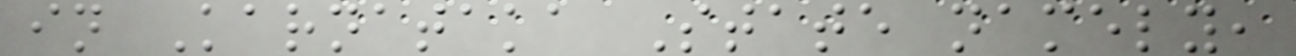in Karnataka State namely,
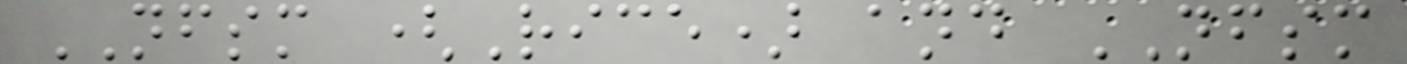NFSM (Rice) and NFSM
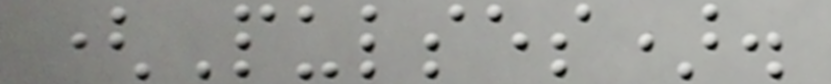(Pulses).
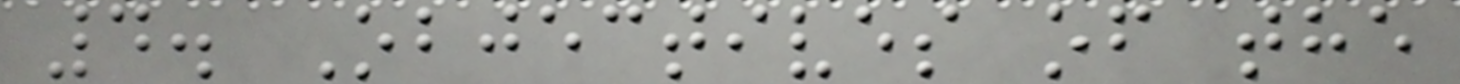4. Objectives of the
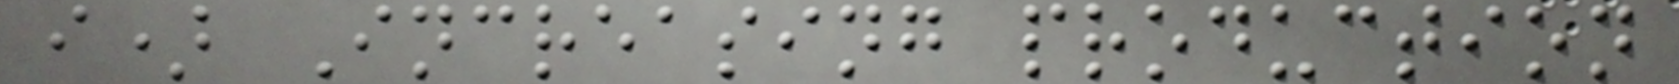i) Increasing production
